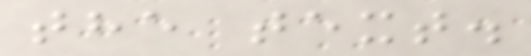the text.
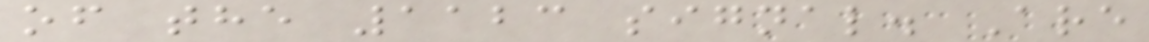of the 1123 signal. Are
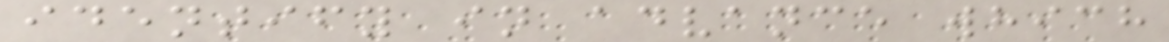identify in advance which
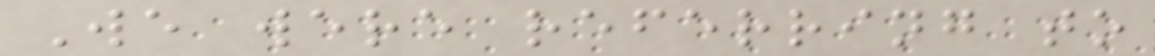We were referring to
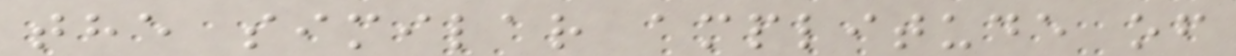the similar amplitude of
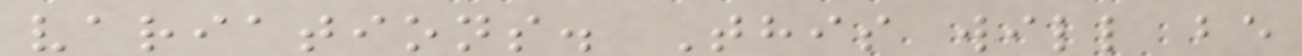variations. This will be
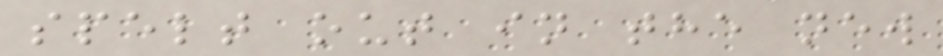spelt out in the new
